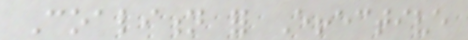Coalition for Effective
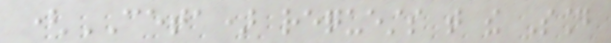(CETA) requests that the Sound
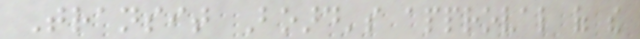Transit Board's approval of the
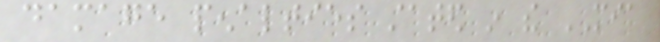damage penalties stated in the MIA
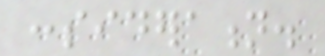consideration.
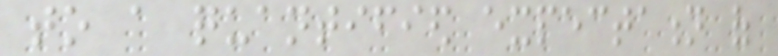to a quantified expectation of
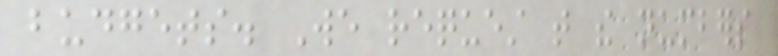budgets. We request that the numbers
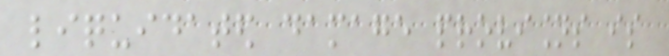liquidated damage provisions is
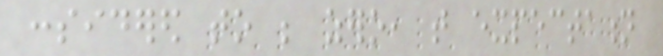considered to be zero, that expectation
